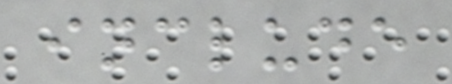include
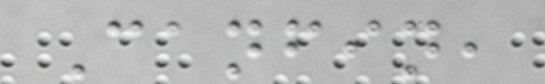Canfin,
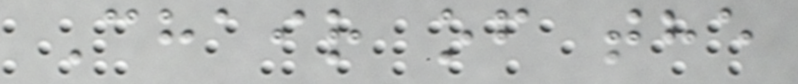Chair of the
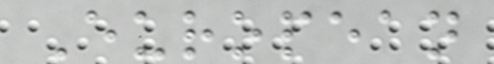European
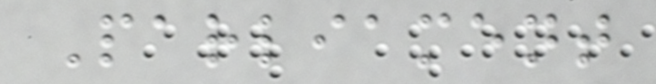Parliament
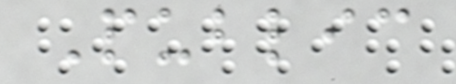Public
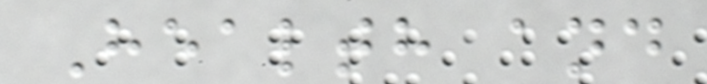Health and
